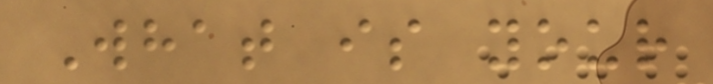What is your
